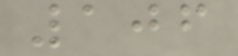106
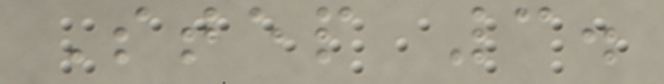Step 3.
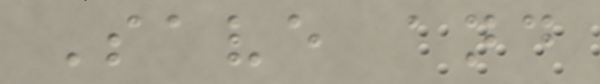Save and
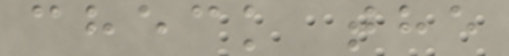check the
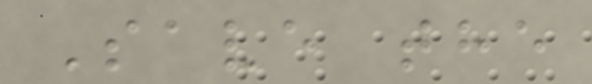Save the
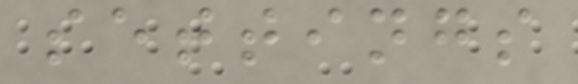settings
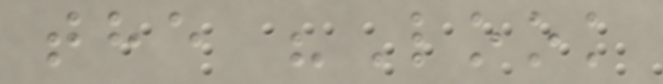the "Look
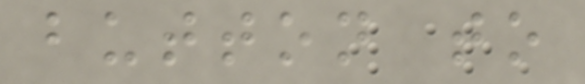button to
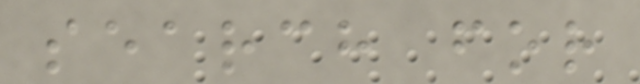search for
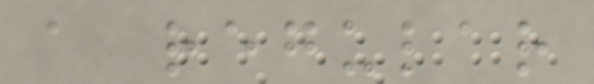a regular
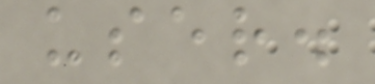user.
